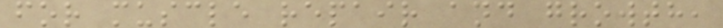for muscle repair and growth,
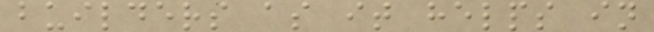builders as it helps in
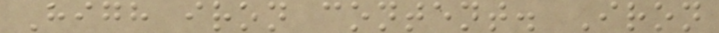High iron content. Iron
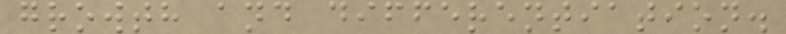growth and differentiation.
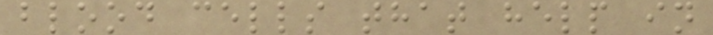blood cells that help in
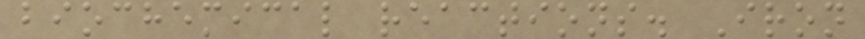biochemical reactions. Iron
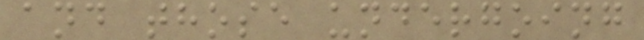and those undergoing
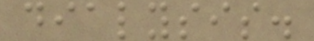dialysis.
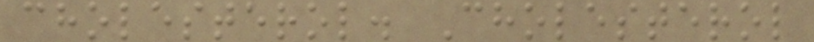cholesterol. Cholesterol
